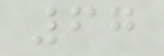67
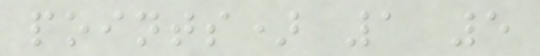points) 1 5
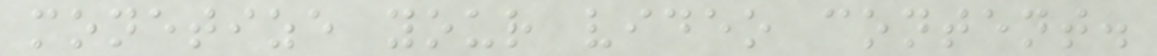monetize your video content.
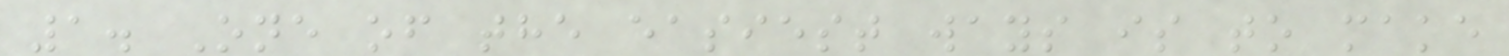1. One of the easiest ways is to make
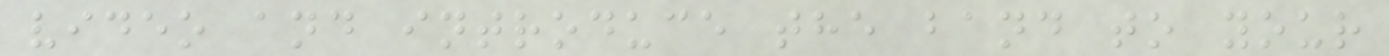video and introduce the band to your
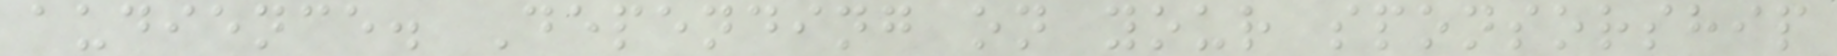audience. Depending on your sponsorship
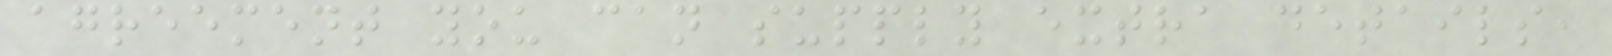agreement you can supply extra details,
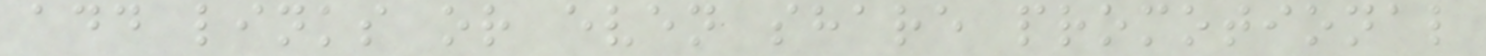add links or even share promotional
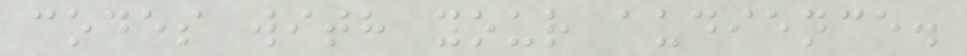codes with your audience.
